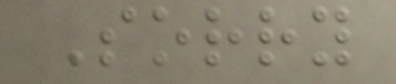Sorry
